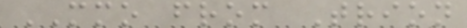MMO from Trion
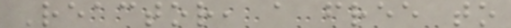Reactor, a free to
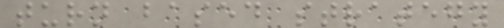turn based strategy
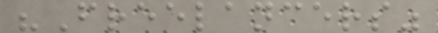"Freelancers"
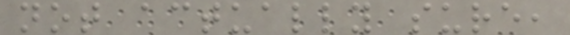not actually sure,
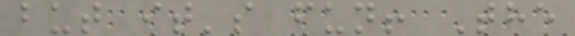but it's fun! The
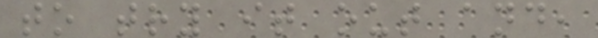to try it out and,
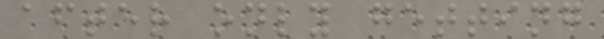after only getting
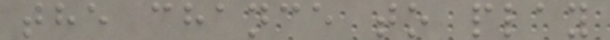the chance to play
